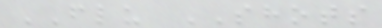FLU SHOTS
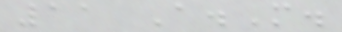11 A.M.
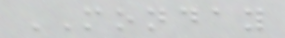MONDAY
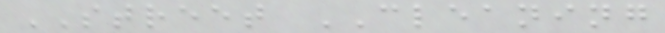STREET CLEANING
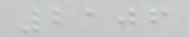2106
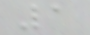1
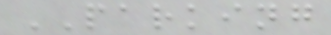PARKING
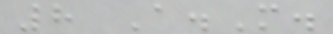8 A.M.
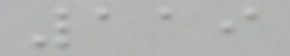119
